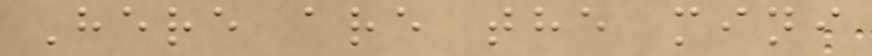Here are the mini
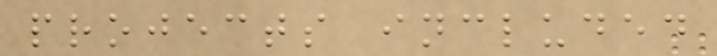projects included
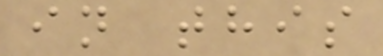in this
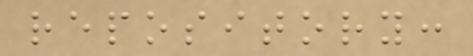repository:
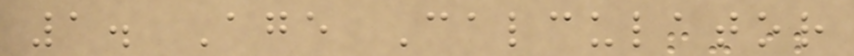1. Age Calculator
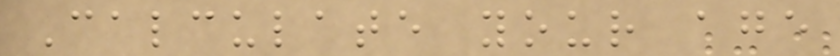Calculate your age
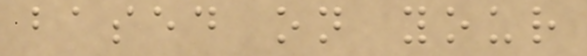based on your
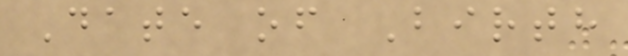Date of Birth
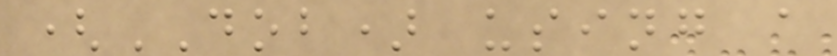(DOB) using a
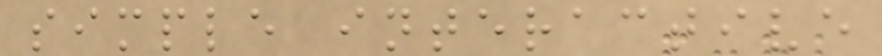simple interactive
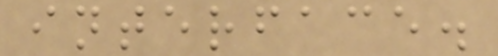interface.
